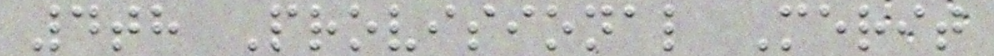4th Provisional Merit
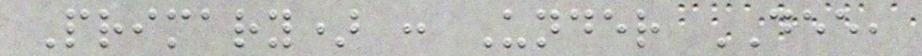Primary) : Under DEE,
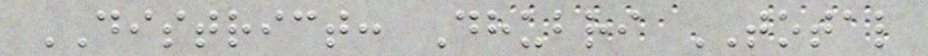DISTRICT: Dhubri TOTAL
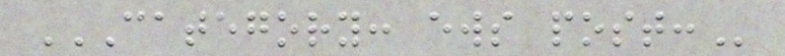CATEGORY: EWS POST:
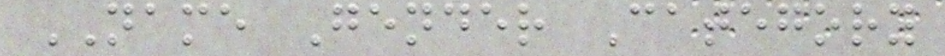NAME Gender Category
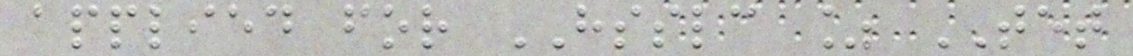applied for HSSLC % TET
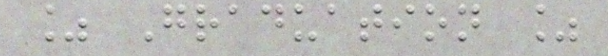% Graduation %
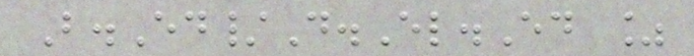B.Ed/D.El.Ed %
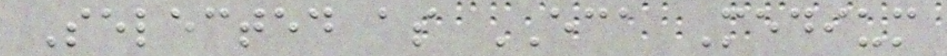Selected as ECA Medium
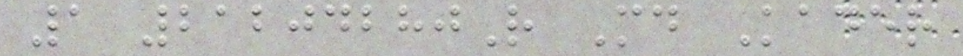1 21204280R Md Kader
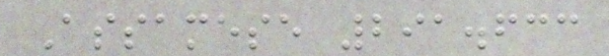Assamese 291.633
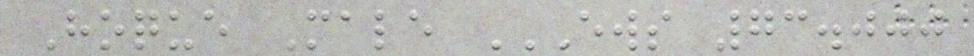Hoque Male EWS 73.000
